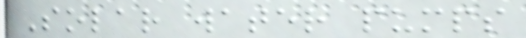Solar water pumps
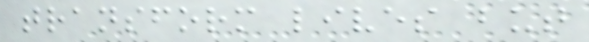transform lives but
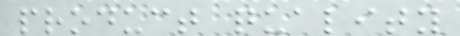product quality
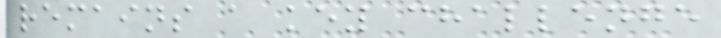remains a key challenge
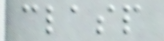clasp
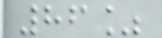86%
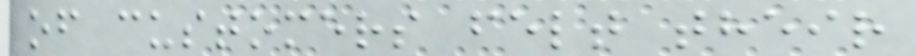of customers felt their
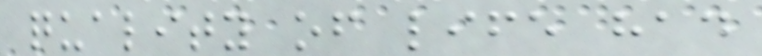quality of life had
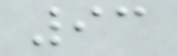93
